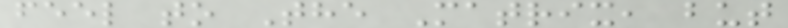feel to The Matrix, but
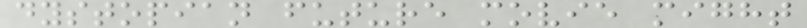dystopian future movie might
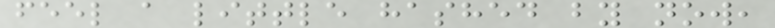feel a little hashed by now,
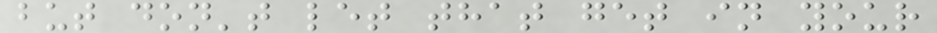but don't let that get in your
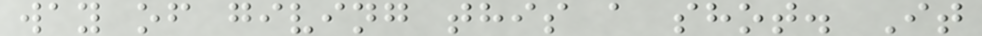way of giving this a shot. It
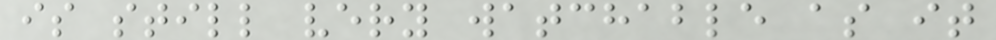is still very watchable as it
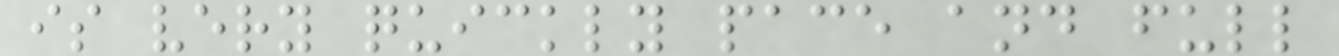is very quickly pace and full
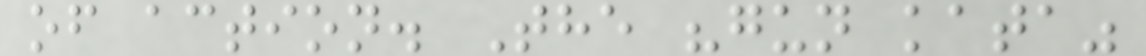of action. The "gun kata"
